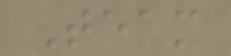Team
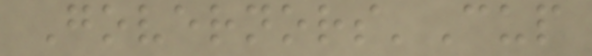Governors'Cup
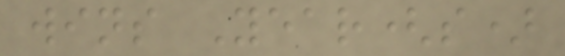wins Year(s)
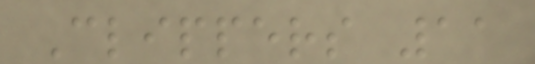Clippers 11
